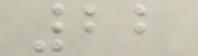22
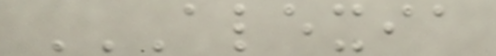ALEXIA
